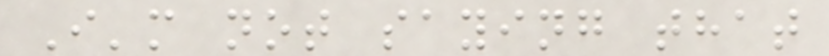I'm not saying that
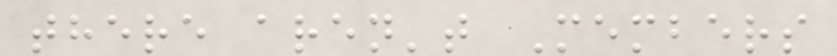there aren't Members
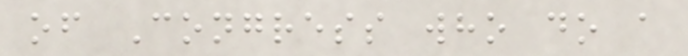of Congress who do a
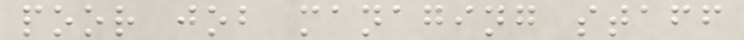poor job managing staff
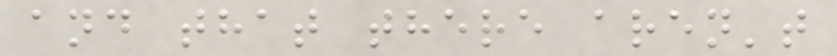and that there aren't
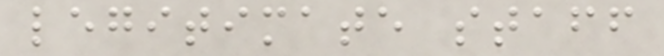legitimate staff
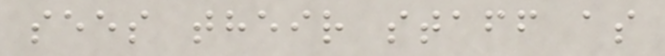sees their staff as
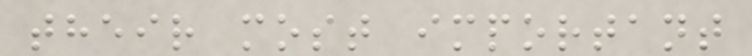their most important
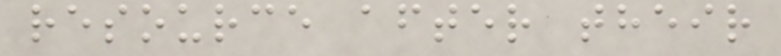resource after their
